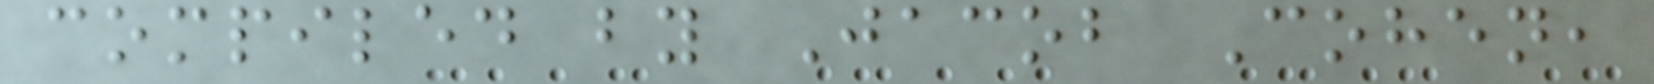compiled by Jacob Cohen,
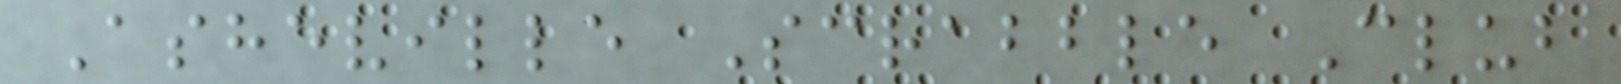Asheville Scrabble Club
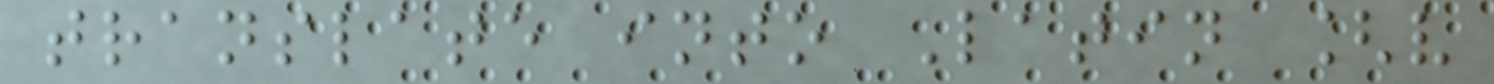translate into Latin [v
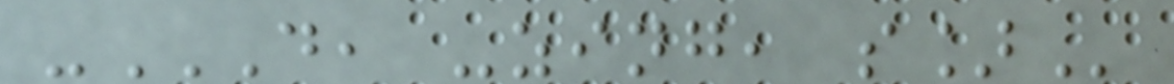-D, -ZING, S]
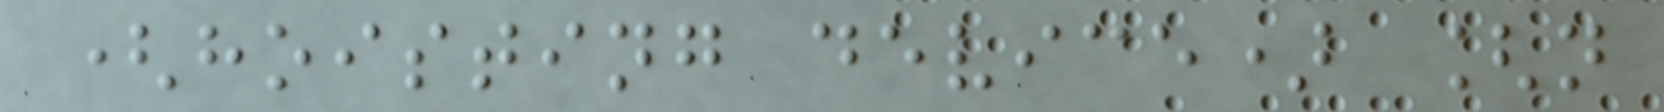(hoisting device) [n
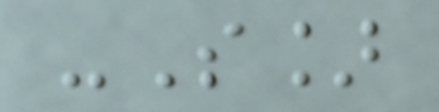-S]
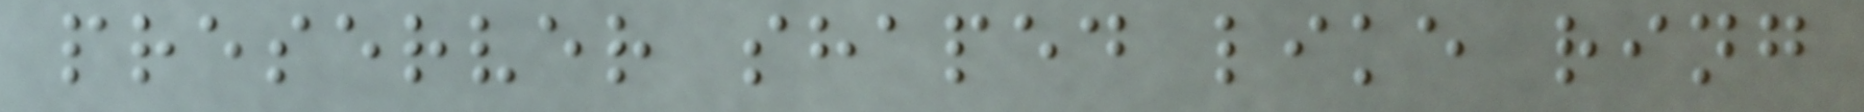preserver shaped like ring
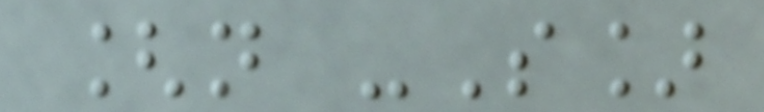[n -S]
